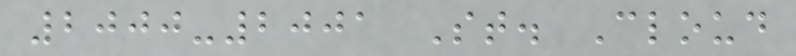2000-2001 St. Cloud
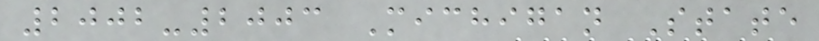2002-2003 Michigan State
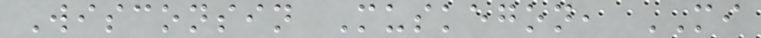Wisconsin Muskegon, MI
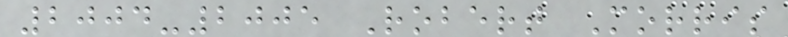2004-2005 Robert Morris
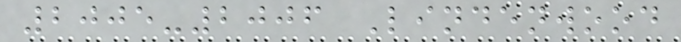2005-2006 Lindenwood
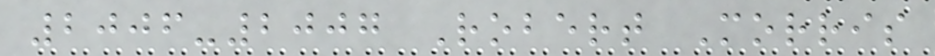2006-2007 Robert Morris
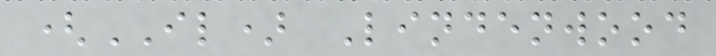(IL) Lindenwood
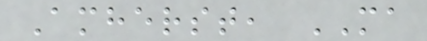Amherst, MA
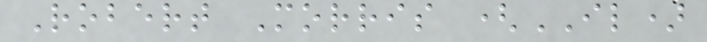Robert Morris (IL)
